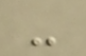-
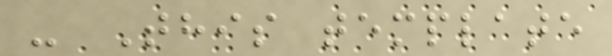- This template
